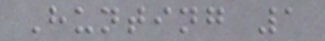Hunting 1
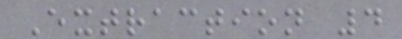Extraction 4
